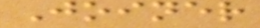Joiner
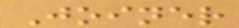Joiner
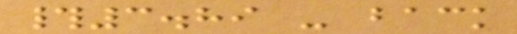#3.89 - back
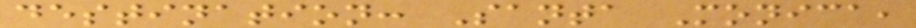destination: Santa Monica,
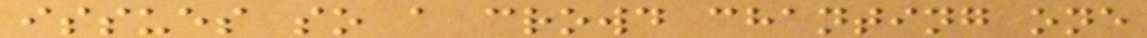issues so a crowd chanting one
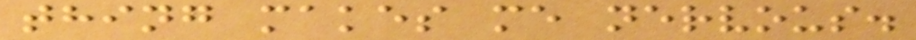thing makes me nervous.
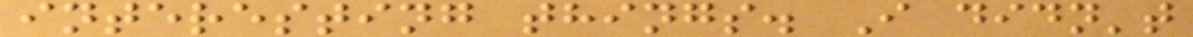interesting things. I didn't
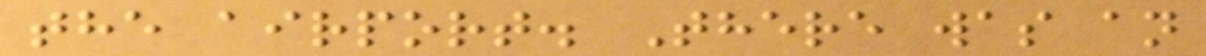the airport. There was an
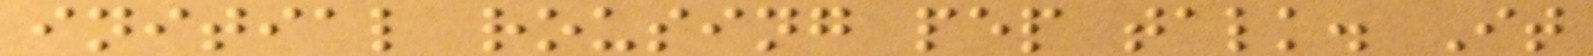initial rousing pep talk. It
